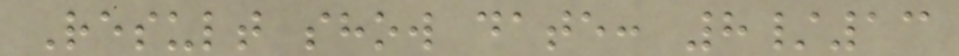Result show date: 8/13
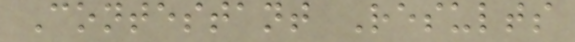Contestant Results
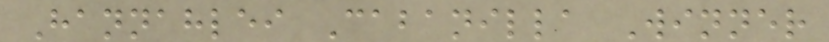Hannahlei Cabanilla Winner
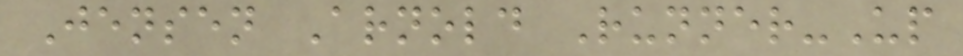Jensen Arnold Runner-Up
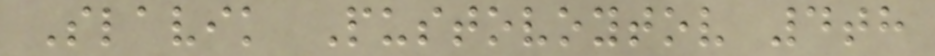Slavik Pustovoytov 4th
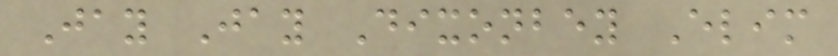Jay Jay Dixonbey Elim
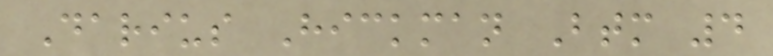Darius Hickman Btm 4
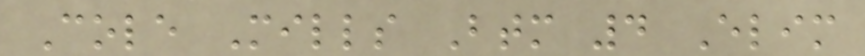Cole Mills Btm 4 Elim
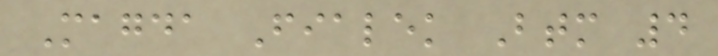Magda Fialek Btm 4
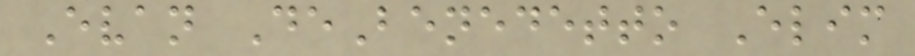Evan DeBenedetto Elim
